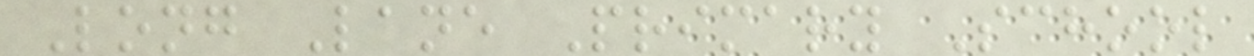Long Lane Primary School
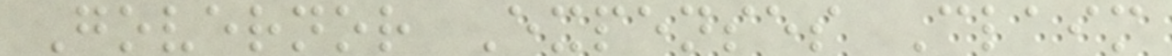Governor Expenses Claim
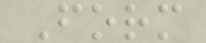Form
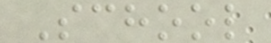School
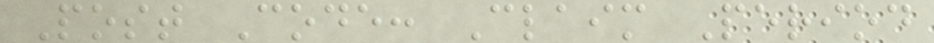Post Code: Claim Period
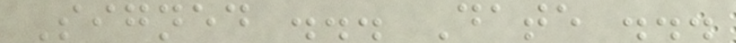Signed ... Date ...
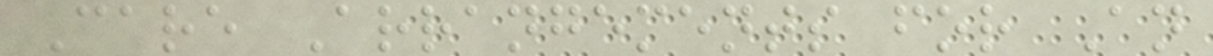Care Arrangements for An
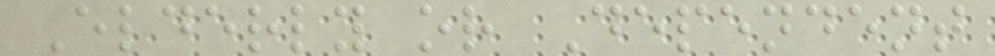Elderly or Dependent
